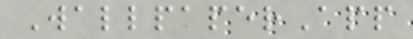WallpaperApp
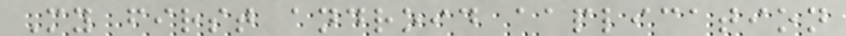My first android aaplication
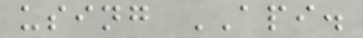using API.
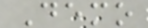Demo
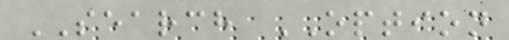SEARCH OPTION
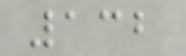132
